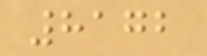8172
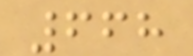668
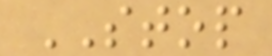STOP
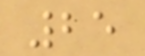25
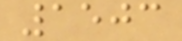1503
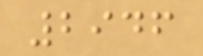2946
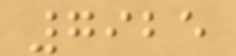7925
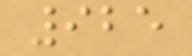925
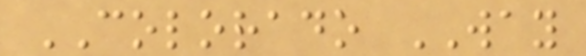COLORADO WAY
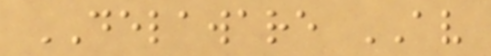DELAWARE AV
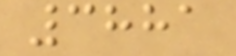3881
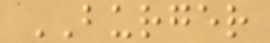BURGER
